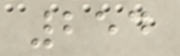254
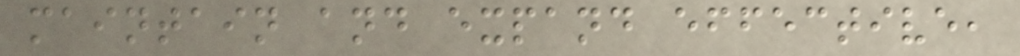maintain and expand effective,
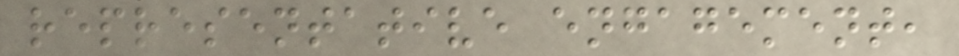representative engagement,
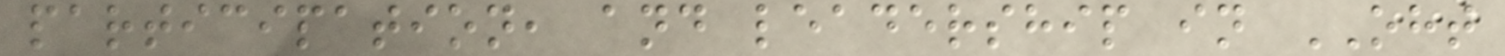participation, and leadership in OHT
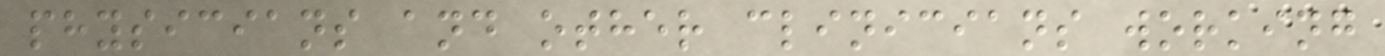physicians and other clinicians working
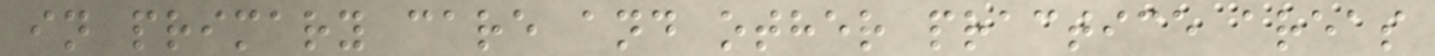in primary care and other practice areas
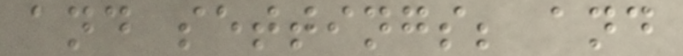and settings; and
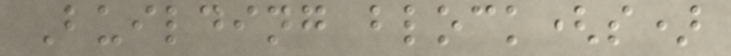Building block(s)
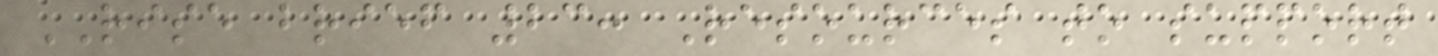RISE brief 23: Resources to support
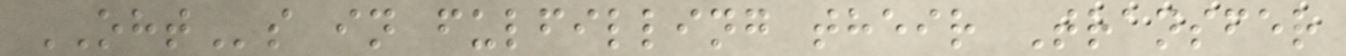OHTs in fulfilling their Transfer
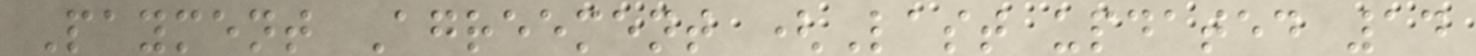Payment Agreement (Last updated 14
